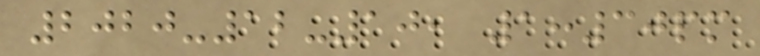2020-12-10, 1:30pm
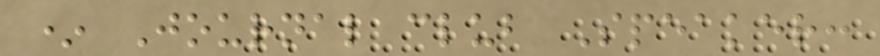* Journal club Speaker:
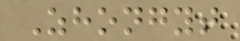Zhongyt
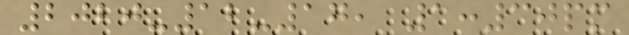2020-12-17, 1:30pm
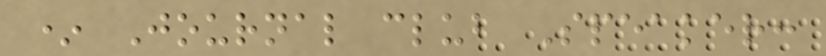* Journal club Speaker:
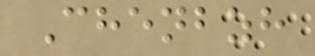Chenbzh
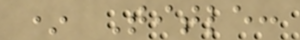* Title:
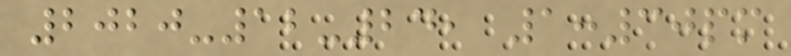2020-12-24, 1:30pm
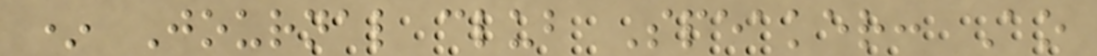* Journal club Speaker: Ao
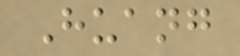Huang
